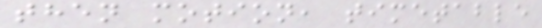then motion, timetable
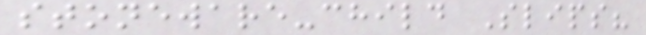stoneware-child Slips?
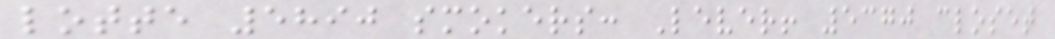lotte 5890 smokers: Lever! 5370 closet
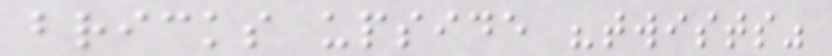bricks upside "twists"
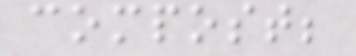compost;
